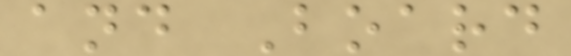and Board
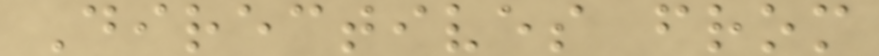Directives from
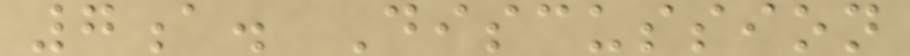7a. Discussion
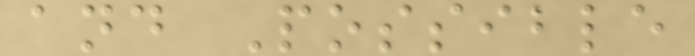and Possible
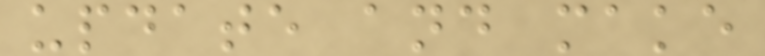update and make
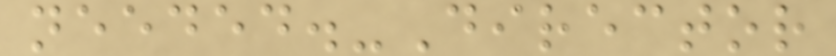needed.-Director
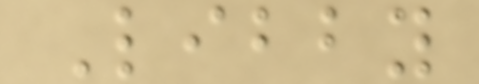Libby
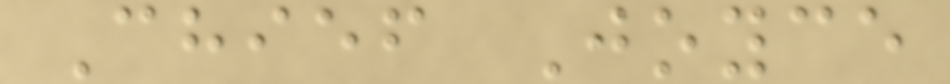Chief Joyce
